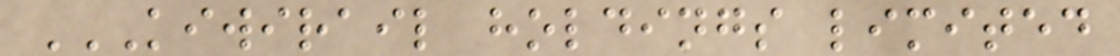KIWIRAIL HOLDINGS LIMITED
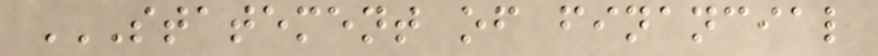STATEMENT OF FINANCIAL
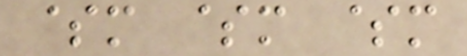$m $m $m
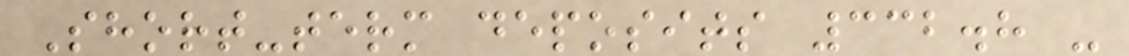Short-term deposits 332.8 -
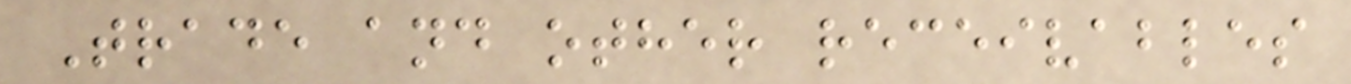Trade and other receivables
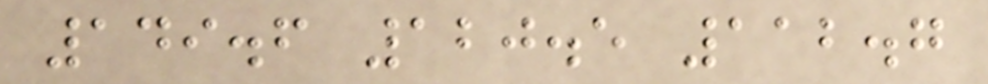149.6 120.5 112.7
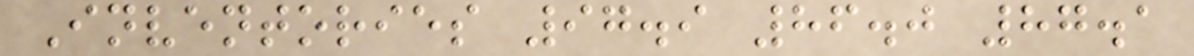Inventories 97.9 86.0 87.1
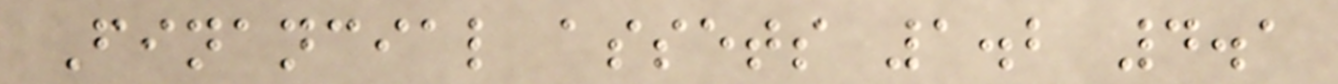Financial assets 1.2 4.1
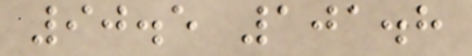90.5 101.8
